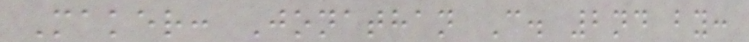Maker: Jonathan C. 2nd by:
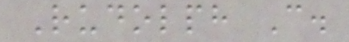Rudolph C.
